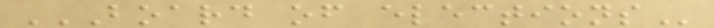BOARD OF ELECTIONS
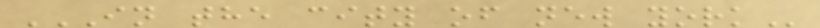IN THE CITY OF NEW YORK
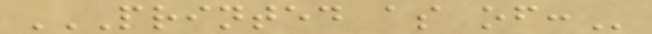PRINTED AS OF:
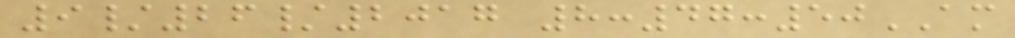9/26/2017 8:47:50AM
